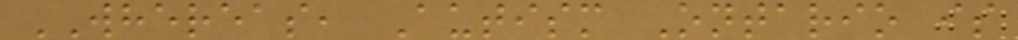WHEREAS, Autism Ontario is
